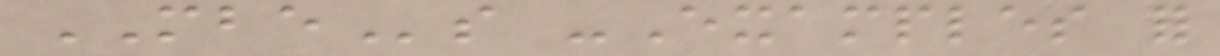MBEs -Examples for
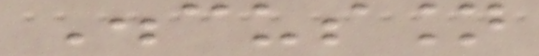Discussion
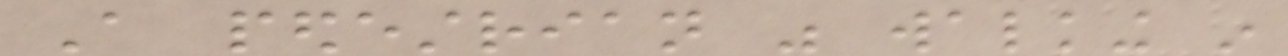A pedestrian was walking in
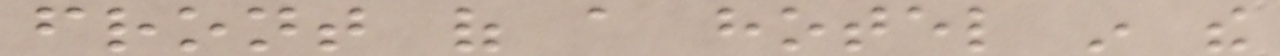front of a hotel in the
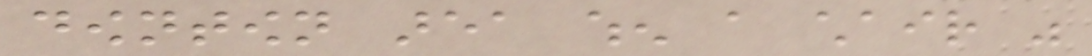downtown area when a chair was
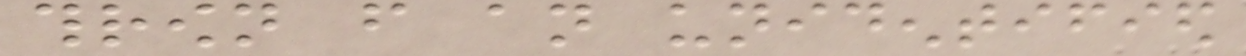thrown from an unidentified
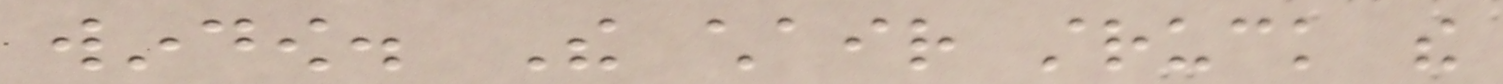window. The chair struck the
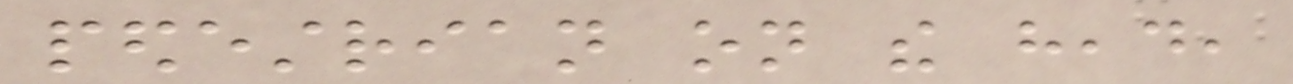pedestrian on the head,
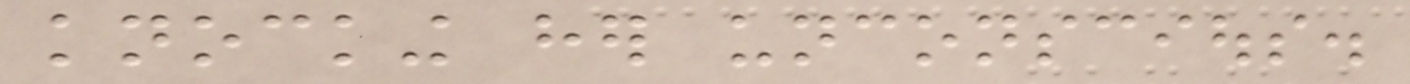knocking her unconscious.
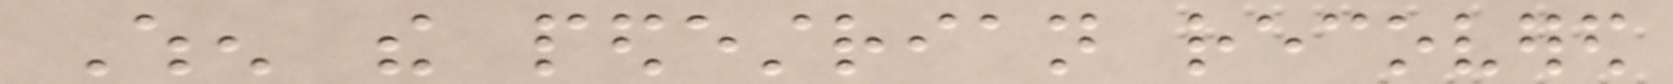When the pedestrian recovered
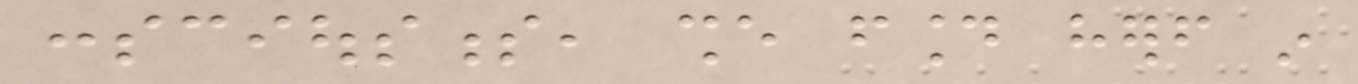consciousness, she found herself in
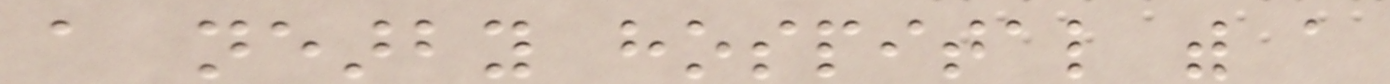a nearby hospital with a
